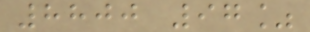8800 97%
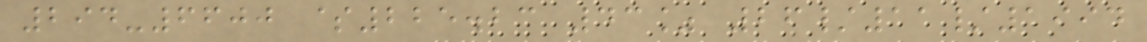294-6600 $225.23 43% 26/11/1994
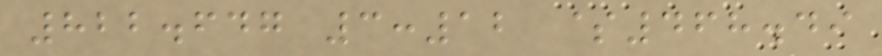822.647 3:12 $468.49
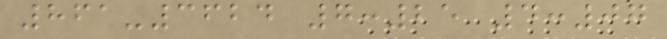861-3624 7:25 4:07
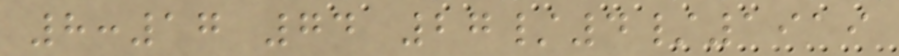8:17 74 27/4/1919
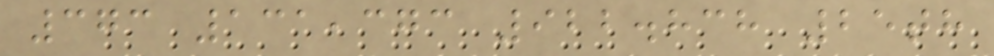373 131,373 922.838 25th
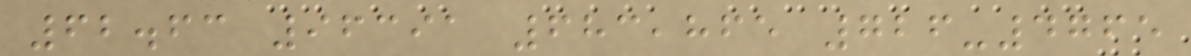62.63 96391 683,865 726-4765
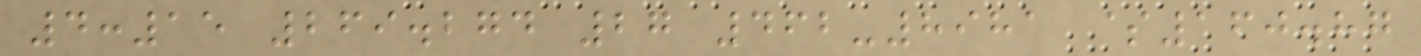4:15 269.274 27 462-8981 $160.87
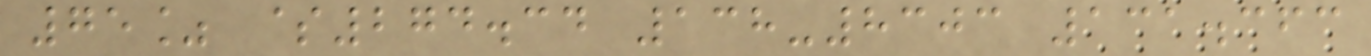75% $274.34 138-8303 131.363
